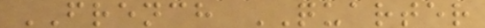FRENCH QUARTER
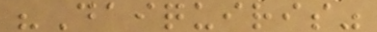"Daiquiris"
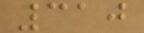310
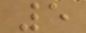5
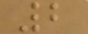2
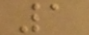1
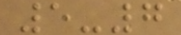5-7
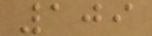109
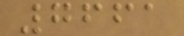7661
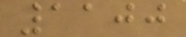1100
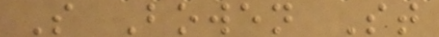S Bowen St
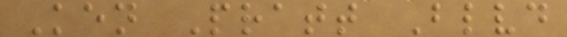Ken Pratt Blvd
